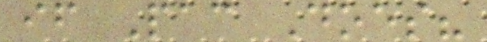if Pac Does?
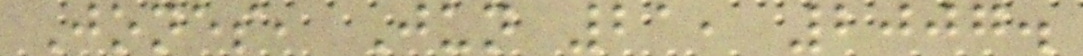Jones, Jun 21, 2007.
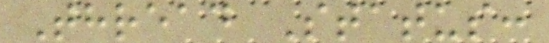Thread Status:
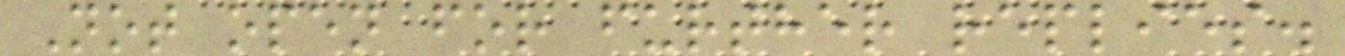Not open for further replies.
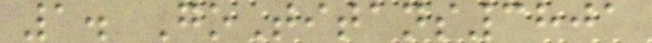1. GoTitans3801
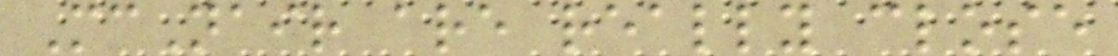McNair are really close
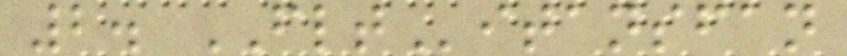2. FLTitansfan
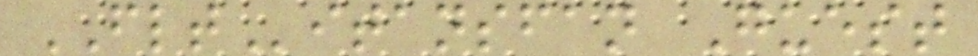FLTitansfan Guest
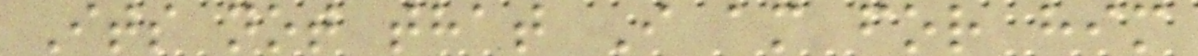Its not that I am for him
